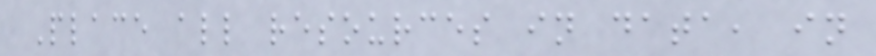Place all resources in data, in
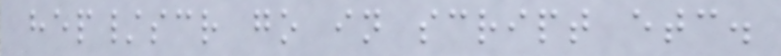hep/scr go in script etc.
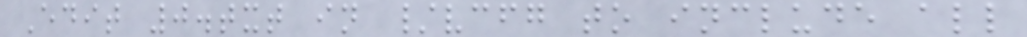Edit 0.txt in /vcfg to include all
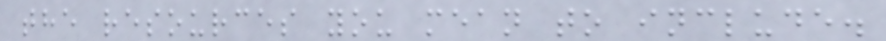the resources you mean to include.
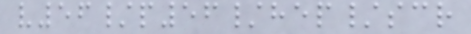v56/p56/hep/scr
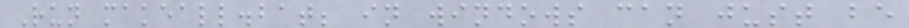Run makeall.bat; in windows can just be
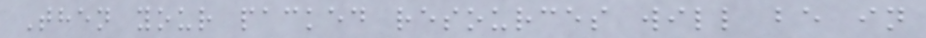Then your packed resources will be in
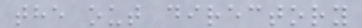the out directory
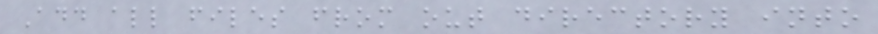Add all files from out directory into
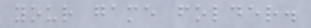your game folder.
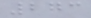273
